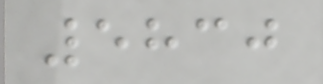5830
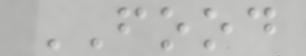FOOD
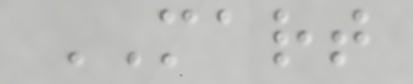MART
